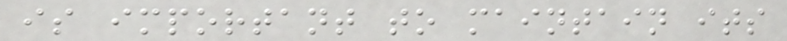is important to maintain its
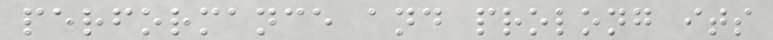performance and prolong its
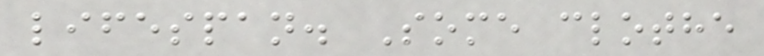lifespan. Some clothe
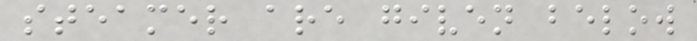steamer are given below
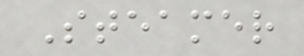Steamer
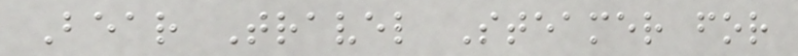Bear Travel Steamer for
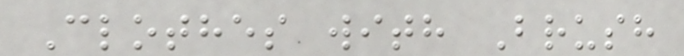Clothes with Brush
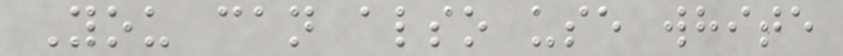You can also use white
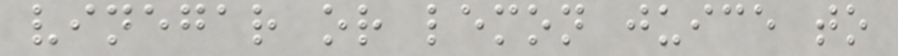vinegar or lemon juice to
